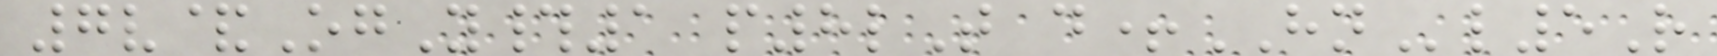7v&OgY#1 p8lT d+HNl5R
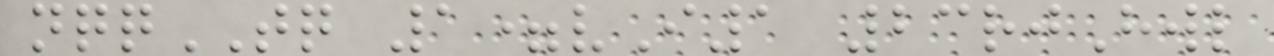nqqTQ 1=vI1 23rjHwl
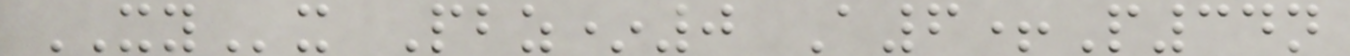XYx Pbz*0 A6+P34n
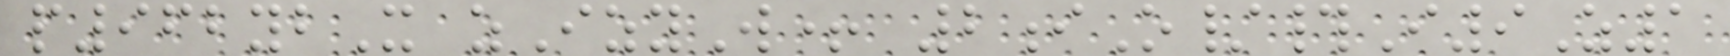p962ybX zIzyW+ 2iO/#I9Z1
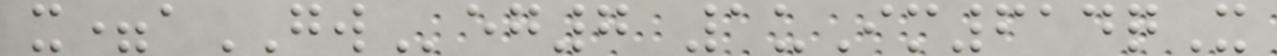x=aGWeg7 1uIm614qX
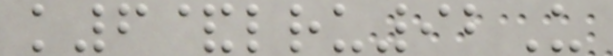k6&lru92U
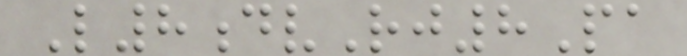L8dvRj8Pa
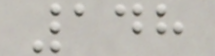148
